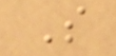S
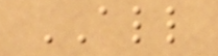ALL
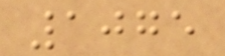1075
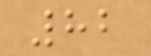82
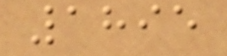1895
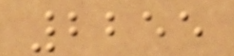2255
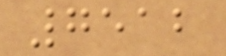7512
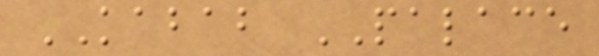KABAB PALACE
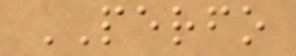PERFO
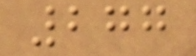277
